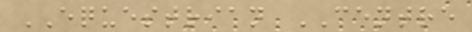EQUESTRIAN CENTRE
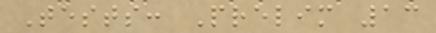Tests: Prelim 13
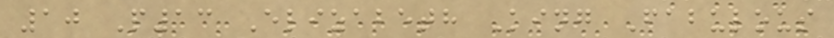10 P13 Elizabeth King Fabulous
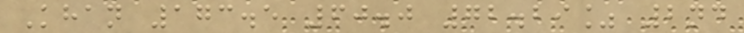Khan 173.5 60.0 72.29% 2nd
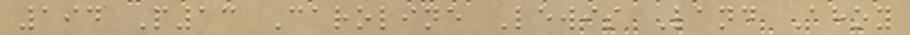194 P13 Caroline Lewis Land Ahoy
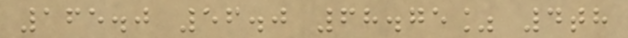165.0 56.0 68.75% 4th
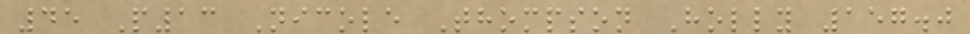45 P13 Nicole Thompson Holly 157.0
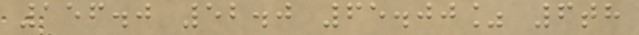156.0 52.0 65.00% 6th
